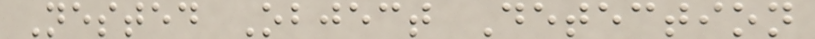Nested Object Detection
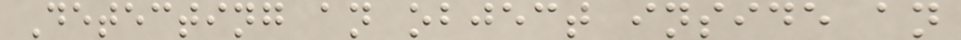Detecting an object inside an
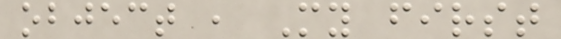object , My first
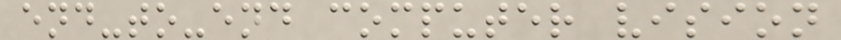end-to-end computer vision
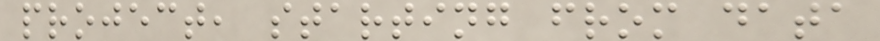project, starting from data
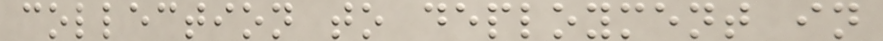collection to deployment in
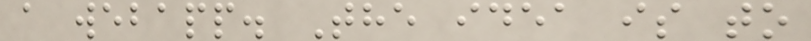a webapp. The idea is to
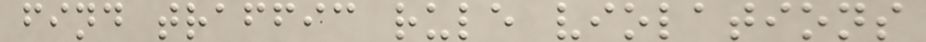find traffic rule violations
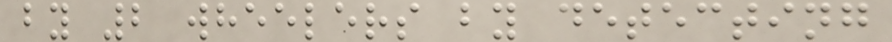by 2 wheelers by detecting
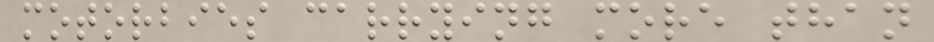motorbies carrying more than
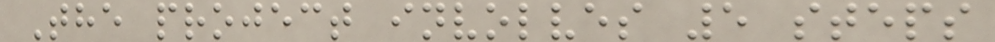The project involves 5 steps
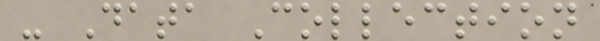- Data Collection
